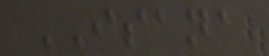ISANA
